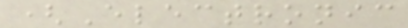(Electronic
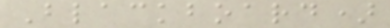Blackboard)
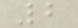2
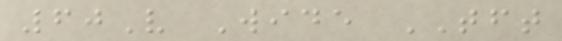60V Wide TFT
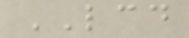LCD
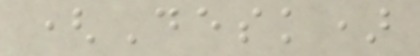(Desk)
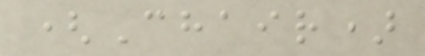(Chair)
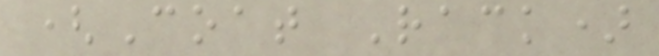(Coat Rack)
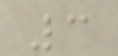3
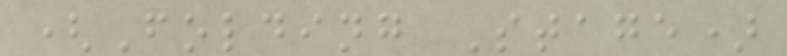(Folding Stage)
